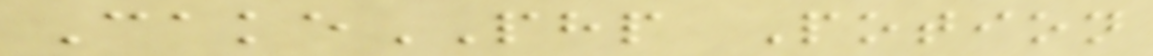CakePHP Potion
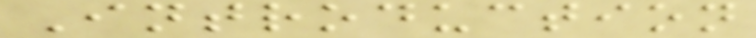Introduction
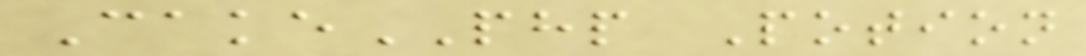CakePHP Potion
